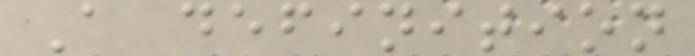A definition
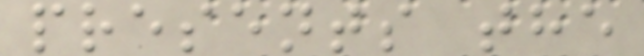presents the
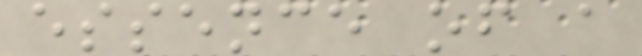essence of a
